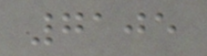7105
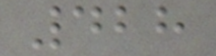428
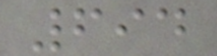694
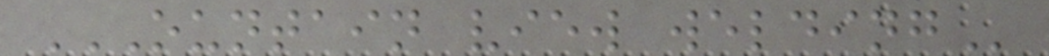OUNTAIN VIEW WELDING
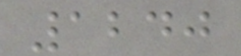1240
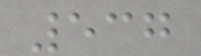537
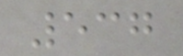537
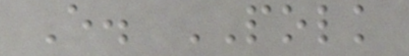E. POLK
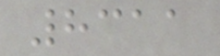8311
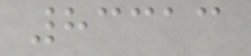83313
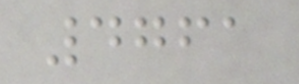4761
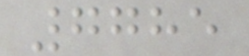7785
